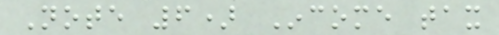Note 6) Income tax
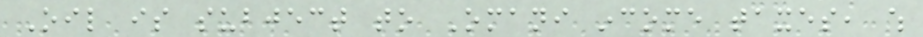Oil is subject to Omani income taxes, which
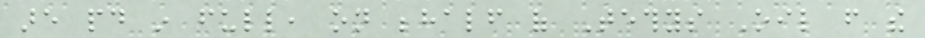are paid in full, on behalf of Tethys Oil from the
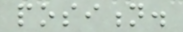position.
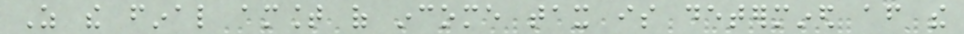As the final amount of income tax is determined after the
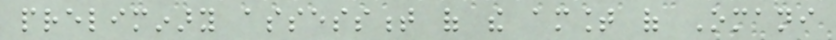preliminary assessment of the amount of Omani
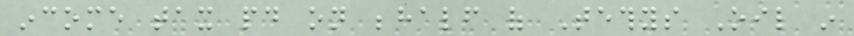income tax paid on behalf of Tethys Oil in
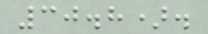30.8).
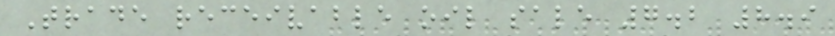Trade receivable oil sale 7.2 8.9
